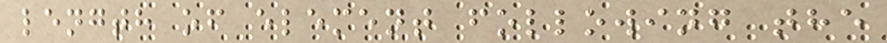length of element following the
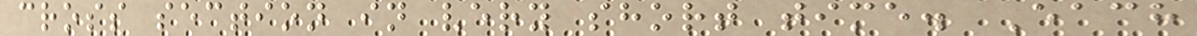cross section in very short time. Each
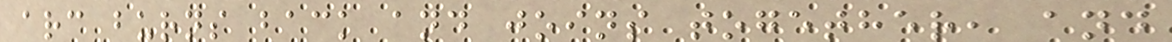arc burns back and joins together, and
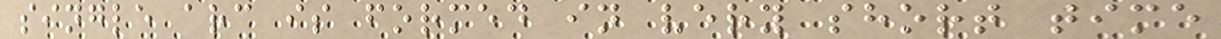single arc is formed in very short time
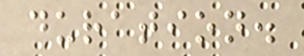duration.
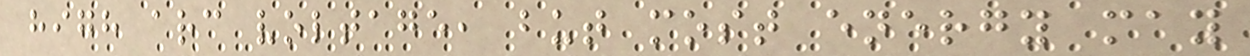high arc voltage, but most energy may
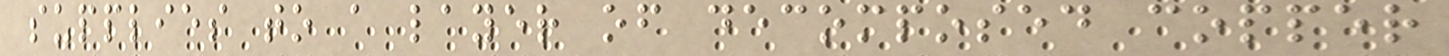supplies to a layer of decomposed copper
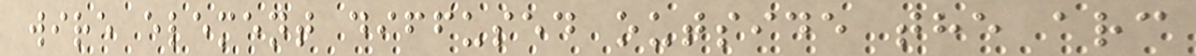wire element diffused outside the arc
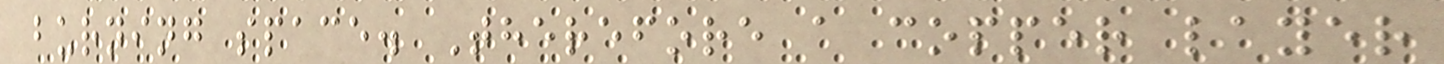burning space. Therefore a copper layer
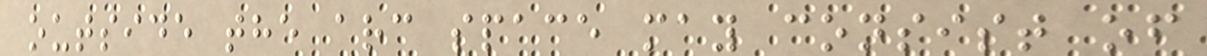outside the arc space may consist of
